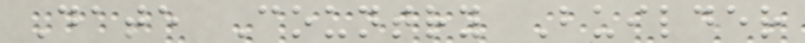Date Country Builder
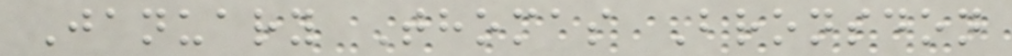January Thomas Bronsdon
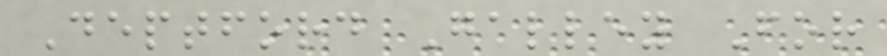Deptford Galley For
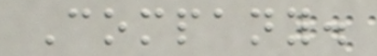Company.
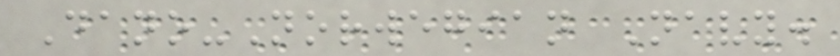Dano-Norwegian Navy.
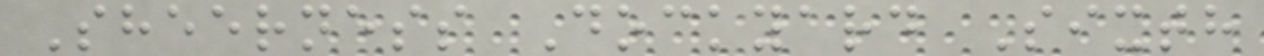Sheerness Dockyard Sixth
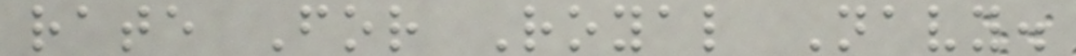rate For Royal Navy.
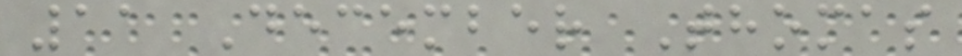11 December Thomas
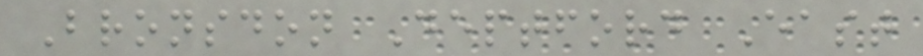Bronsdon Deptford East
